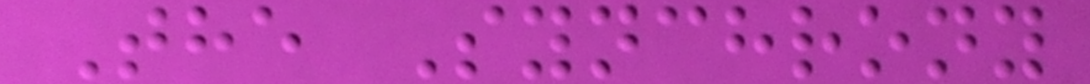The Synchrony
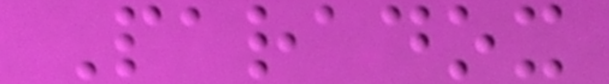Paradox
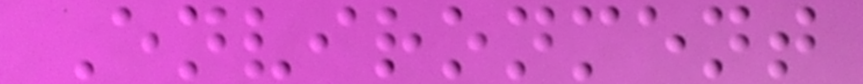Environment
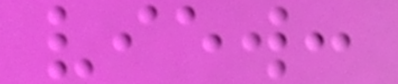view:
